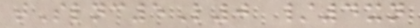tSlnc5L0 /4xn
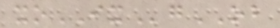xoIXgOB
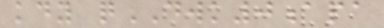kdy qDWK0apa
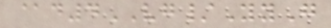@d4VG/YyG
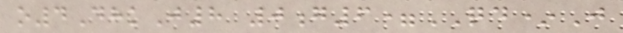o4DhkJ8 0g6=QD*J
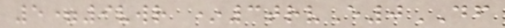5=9vwr *3trvE0DF
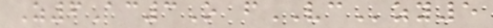Z6Ac3O fVCzy5
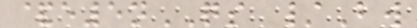&e5nQS /Bw
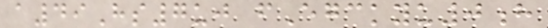a49Hs7uj fEgckyu0h
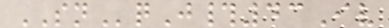SNqJ#43Iv
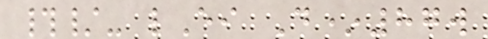#/- lEi D*87w
